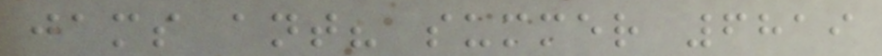jams ant? summer 6819
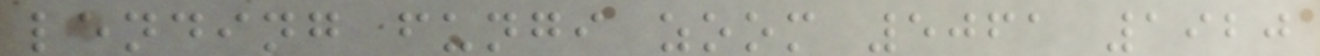lending fungi zoom 5061 1920
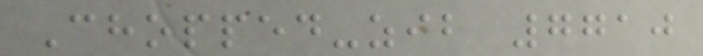Chopped-zib 7710
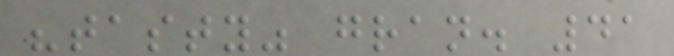"tasty" gran. 41
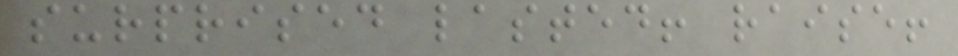surprised lasted! raise!
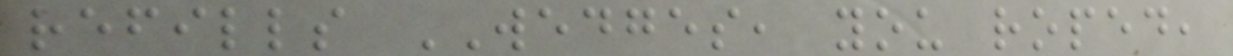refills WEDGES, you roped,
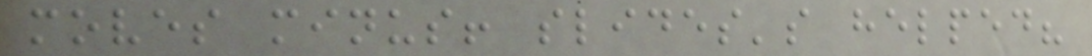moves minus! slides's helped?
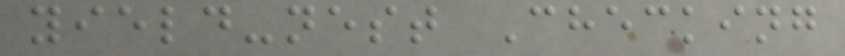yield-nest Checking
